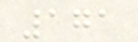171
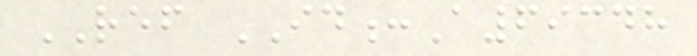REF ID:A69348
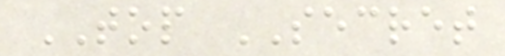TOP SECRET
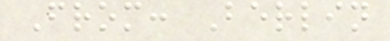From: Berlin
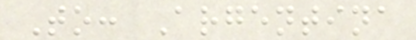To: Argentina
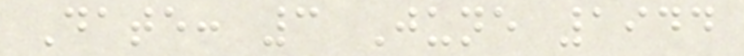Date: 3 June 1944
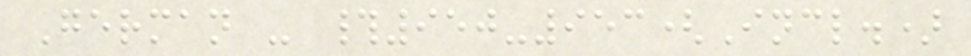German - #950-953(Incl.)
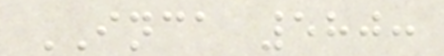INCA 580:
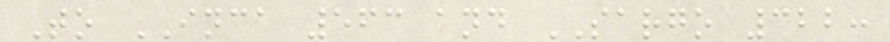To INCA 563 and SARGO 322:
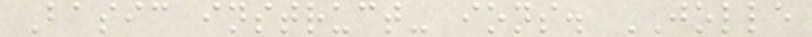Basic instruct- ions. JOLLE
